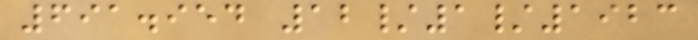691.954 12/1/1923
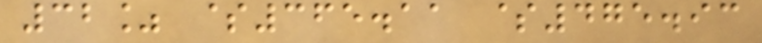32% $365.11 $475.93
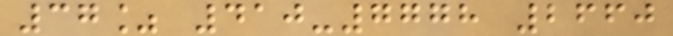37% 410-7778 2660
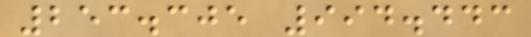253.305 994.443
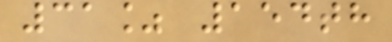31% 154th
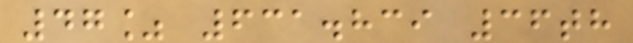47% 631.839 36th
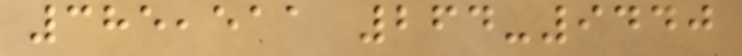385,511 264-9440
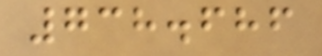738.686
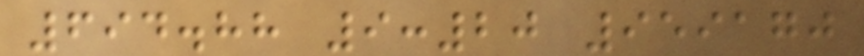694.88 9:20 959170
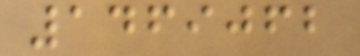1469062
